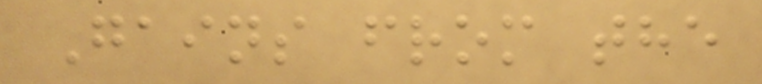Gains from the
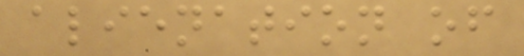alienation of
